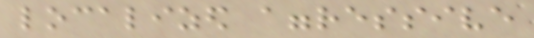localized aggressive
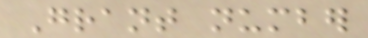Grant number
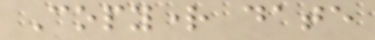Copyright date
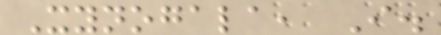Xynogala, I.
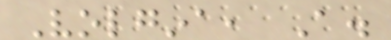Volgina, A.
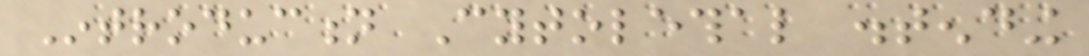Introduction Cytolethal distending
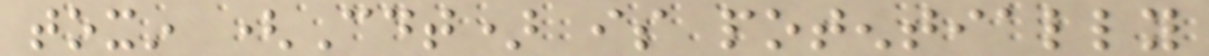toxin (Cdt) is potentially
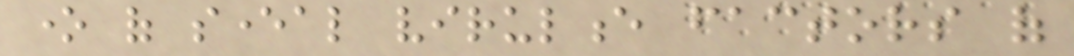one of several virulence factors of
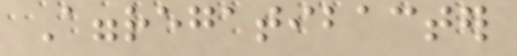Aggregatibacter
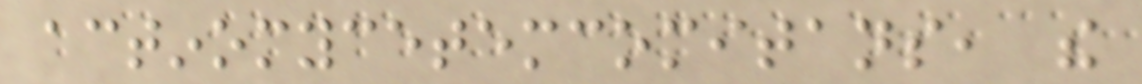actinomycetemcomitans, the
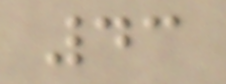43
